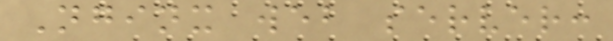Nginx web server:
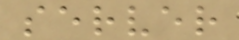server
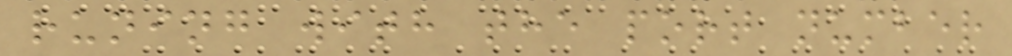runing with the port number
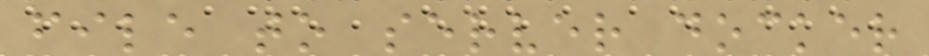file to server docker
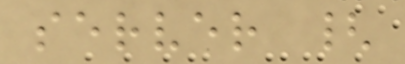server {
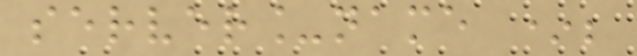server_name *;
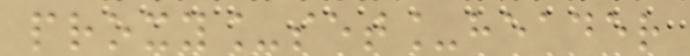proxy_set_header
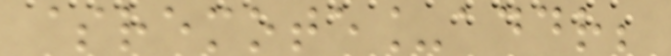$remote_addr;
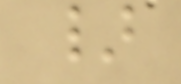}
